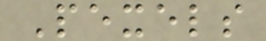Pexels
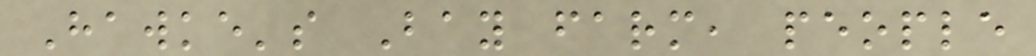Hawke's Bay farm, people
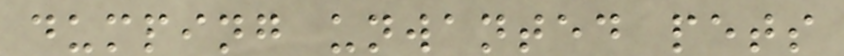dumping unwanted pets
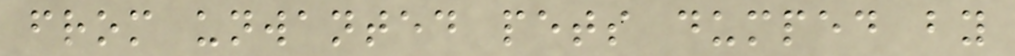from unwanted pets dumped by
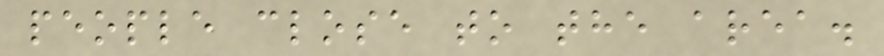people close to the area.
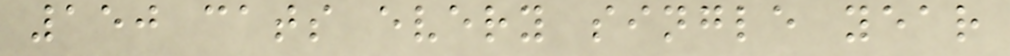150 cats every single year
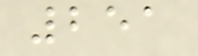251
